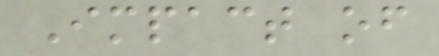Impact of
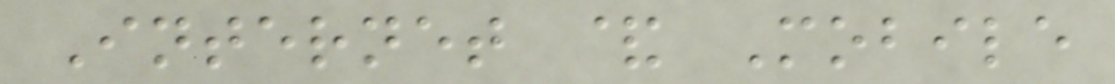Internet & Mobile
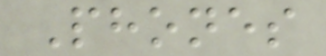Phones
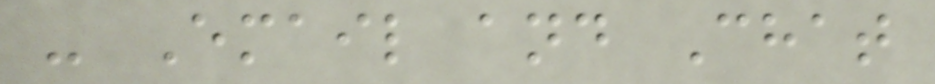- Email and Chat
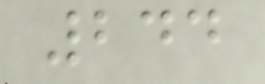244
